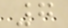7
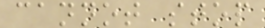cannot stop
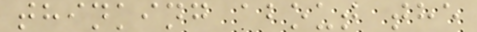thinking about the
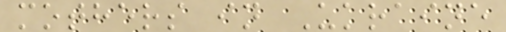mothers in Ukraine
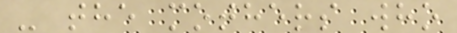- the mothers who
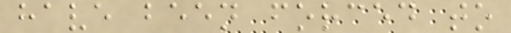have been forced to
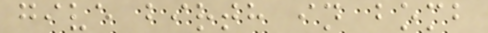give birth in bomb
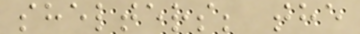shelters; the
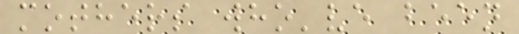mothers who've been
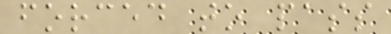forced to pass
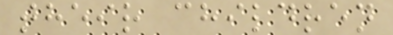their children
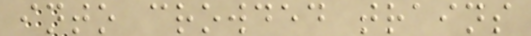into crowded trains
